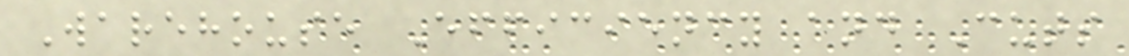Warehouse Efficiency and Cuts
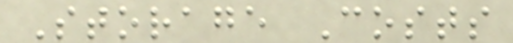Storage Costs
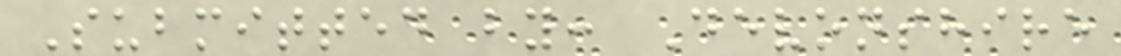Submitted by: Devonshire
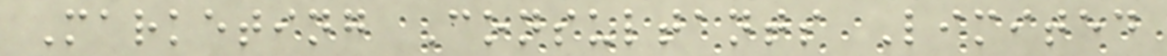Marketing Consultants Limited
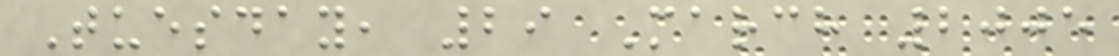Tuesday, 29 March 2005
